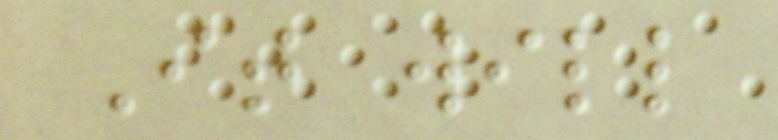It will
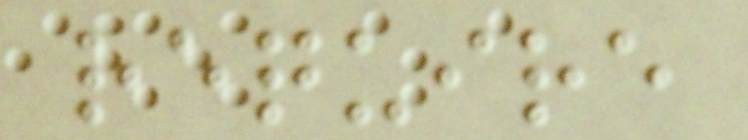require
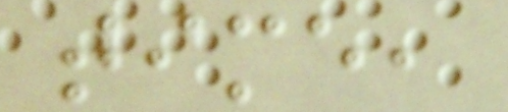time,
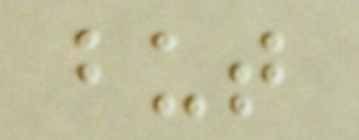but
